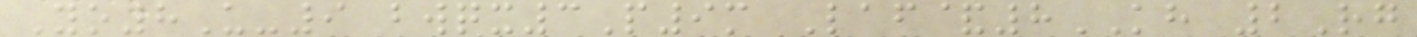Yo8U-9 bwqx3P9m Laf&8KH 2Rg
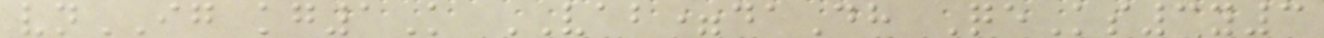vnIG kg1K VAB=daDh QeKs3y3
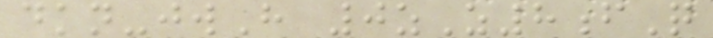dkn-jwH 0zZ8fQ
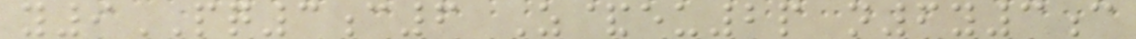y9PQ3c6 Z&eu2p n6y3c
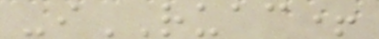-iRUAC+
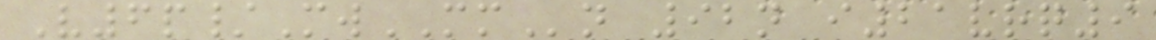V6p/MwMMn 92n i21vrq9
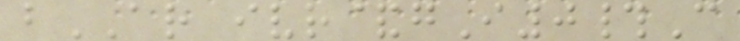bAR ivr&gI0#C
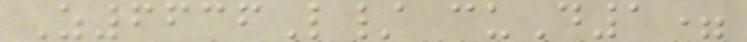Z6636L/ cuD1=
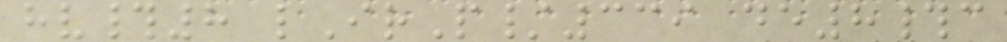hv#8 lIrP/339 de8#c
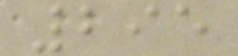295
